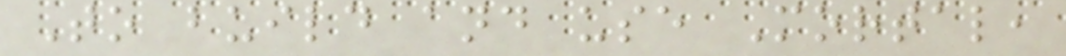To build and use Mortal,
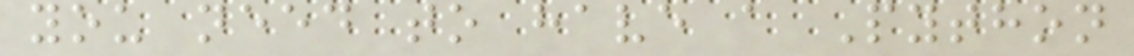you need to have a Python
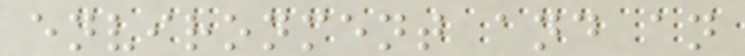environment and an
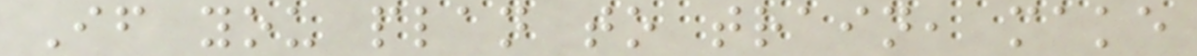If you plan to train, make
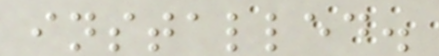installed.
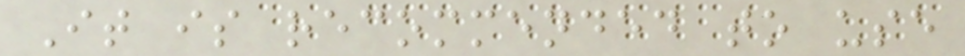It is recommended to use
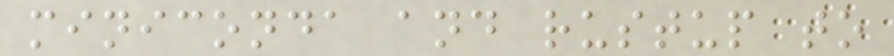miniconda and rustup to
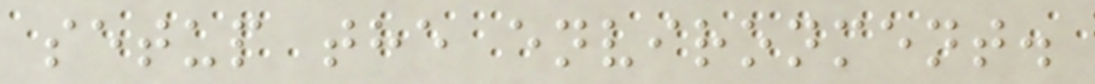setup the environment.
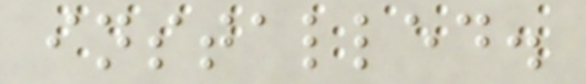installed.
